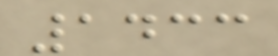1433
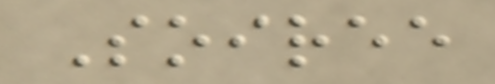Soiree
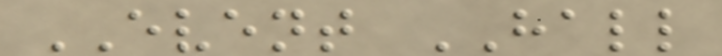EVENT HALL
